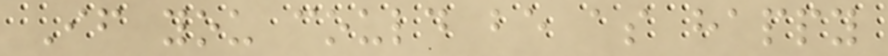If you could be as happy
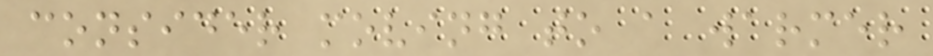consider moving to a warmer
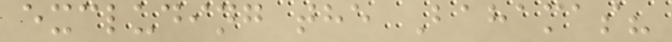excluding the Bahamas?
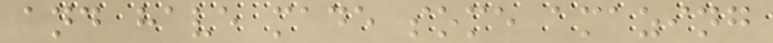and have made some amazing
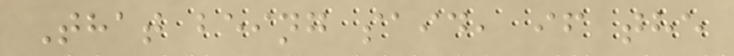That being said, if the
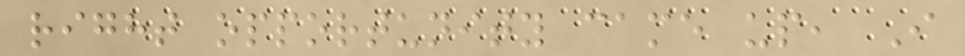right opportunity came up, I
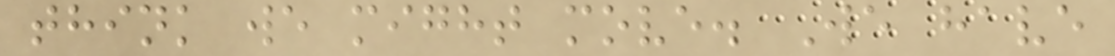think we might move. We have
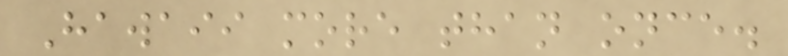Hawaii more than once.
